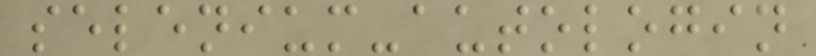selenium-autologin
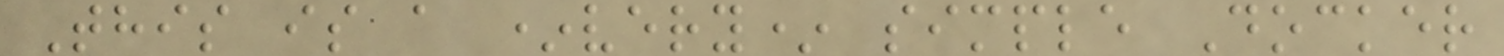This is a *very* simple Docker
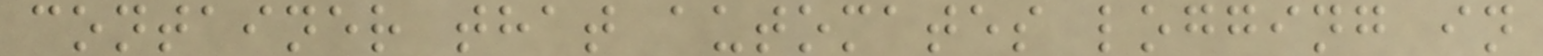container that automates logging in
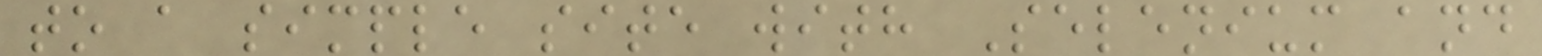to a simple site with Selenium and
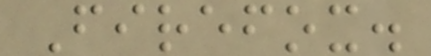Firefox.
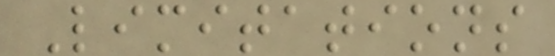Limitations
